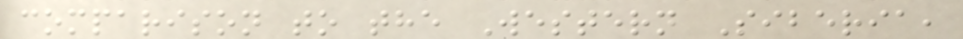comparison to the Western Siberia,
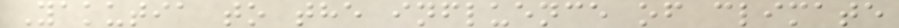Yakutia to the influence of climate
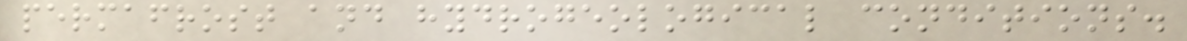permafrost and hydrogeological conditions.
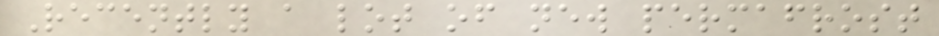Recently a lot of new permafrost
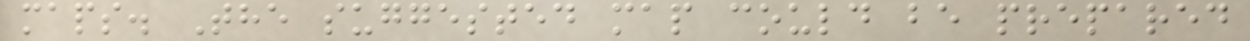maps. The suggested map could be prepared
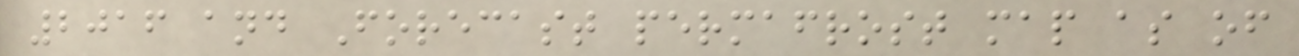2016 and Forecast permafrost map as of
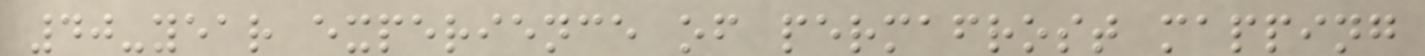40-year experience of permafrost mapping
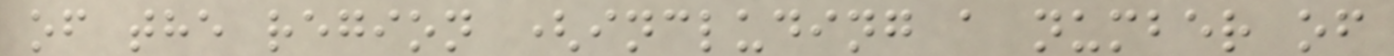of the region (including a number of
